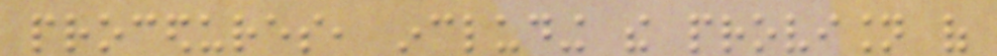procedures, including the provision of
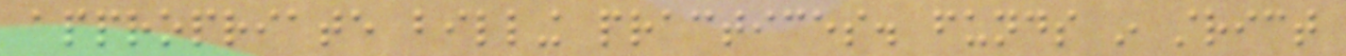appropriate billing practices. funds in strict
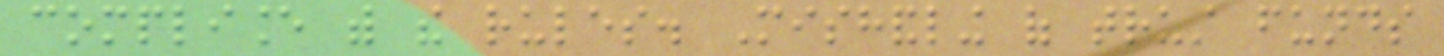compliance with the rules. Mishandling of trust funds
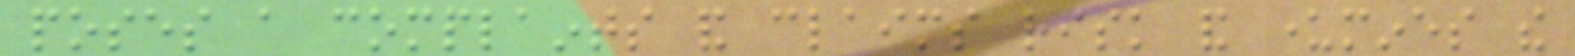poses a complaints and claims risk and undermines the
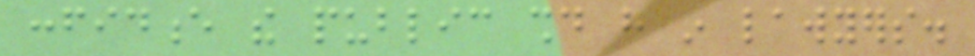confidence the public should have in lawyers.
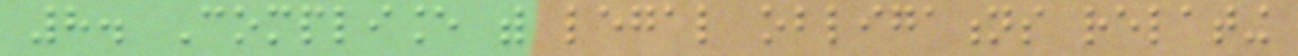8. Compliance with legal obligations relating
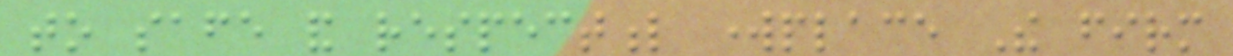to safe and respectful workplace The firm
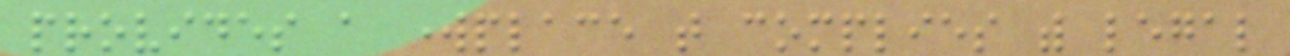provides a workplace that complies with legal
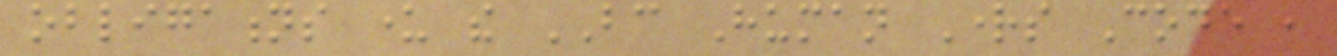obligations under the BC Human Rights Code ,
